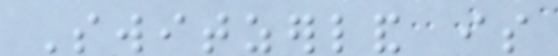Switzerland is
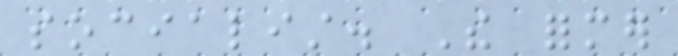socialist. The former
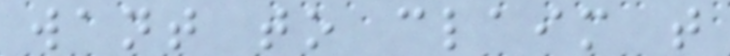want to claim that
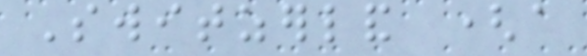Switzerland (a
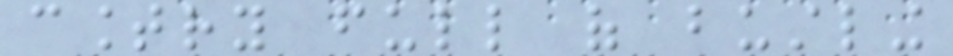country full of bustling
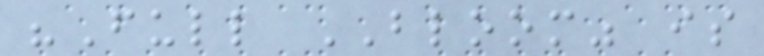"Full BLOOM" is
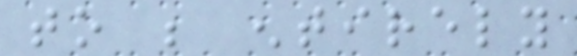to be entirely
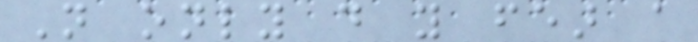Not only do you fear a
